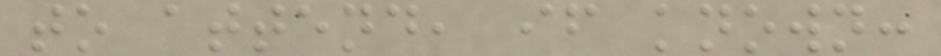to attend, if known:
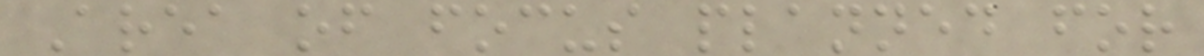Area of focus planned for
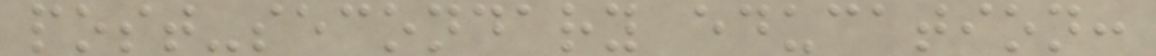post-secondary education:
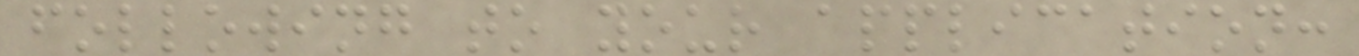following to your application:
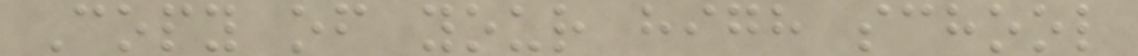Copy of your high school
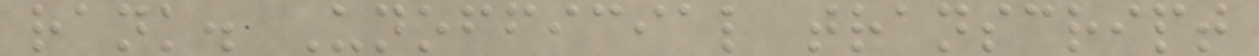rank. Unofficial transcript
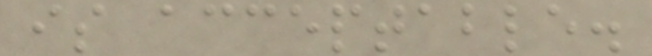is acceptable.
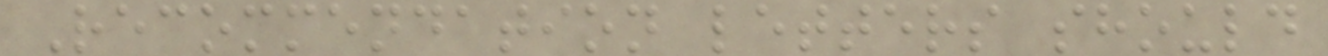Recommendation letters should
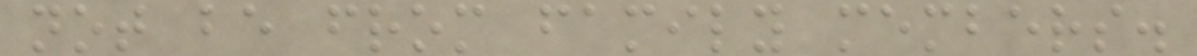not be from family members.
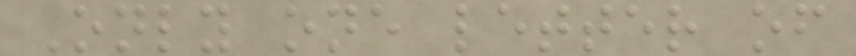Only one letter of
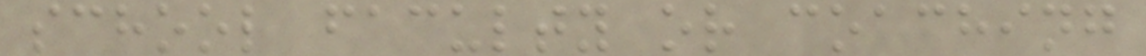school faculty or coaching
